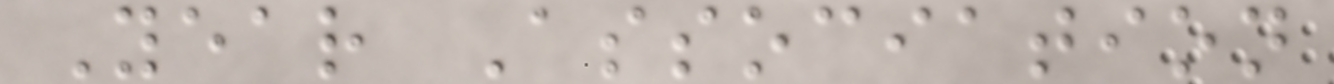Year Association
